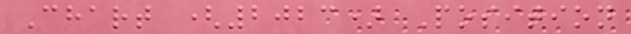Chart (2023) Position
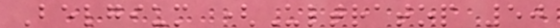Belgium (Ultratop 50
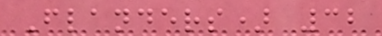Flanders) 32
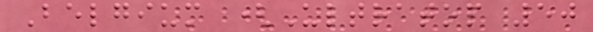Belgium (Ultratop 50
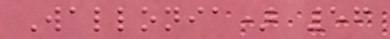Wallonia) 56
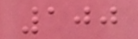100
